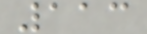113
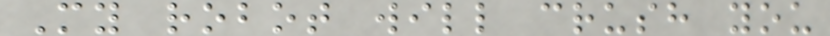My robot will crush you
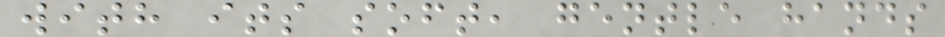with its soft, gentle hands
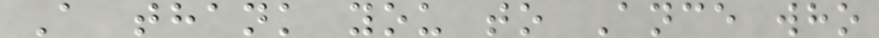A thank you to Ance who
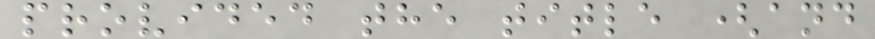provided the title (and
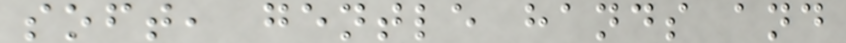soft, gentle hands and
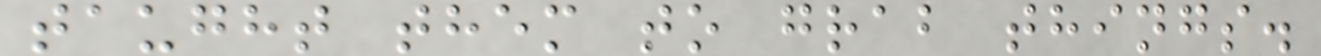taught them to grab things.
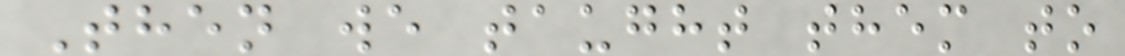Then we taught them to
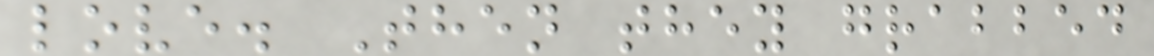love. Then they grabbed
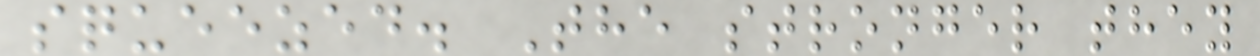squeezed. The stronger they
